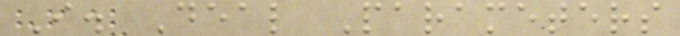I. Deal Parameters
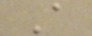A
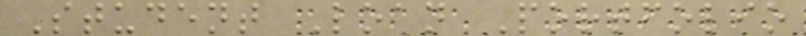Student Loan Portfolio
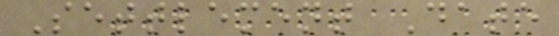Settlement Date
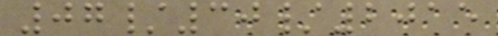07/30/2015
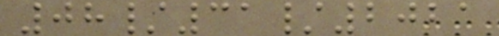08/31/2021
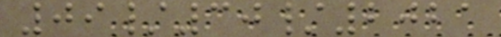09/30/2021
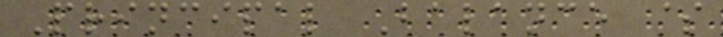Principal Balance $
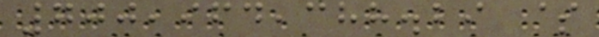700,964,388.29 $
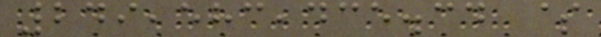249,583,435.34 $
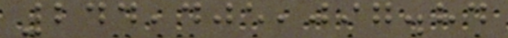244,405,097.84
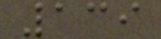139
